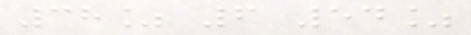38% 6 54%
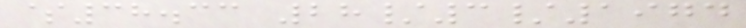$38.33 28/3/1974
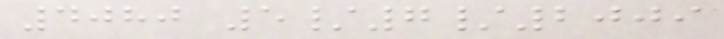4080 5/7/2009
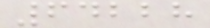64228
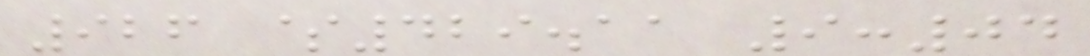926 $429.11 9:04
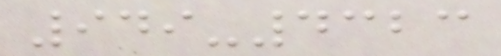949-4323
